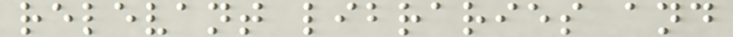relevant libraries and
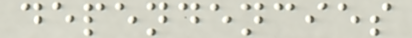dependencies
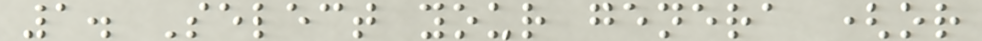1. Select your genera (or
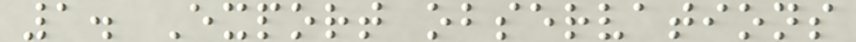1. Export observations
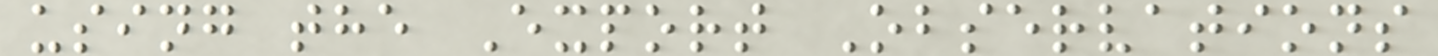using the Export Observations
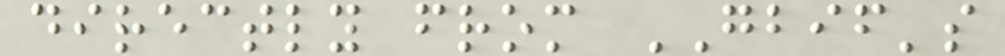directly from GBIF's
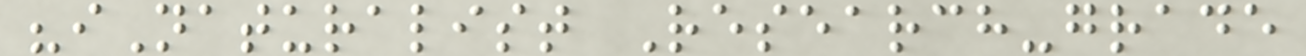"iNaturalist Research-grade
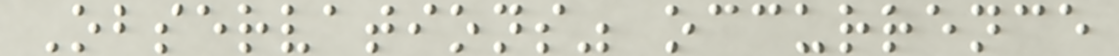Observations" occurrence
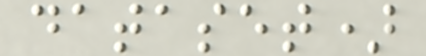dataset)
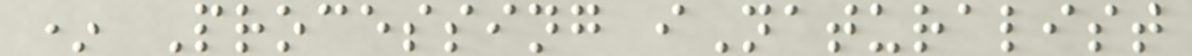* Processing iNaturalist
